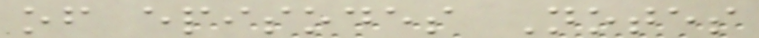of episodes Notes
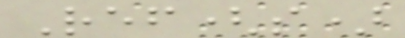Ref(s)
